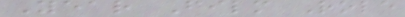Year Film Role
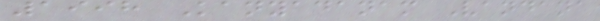1998 Kanyadanam Vandana
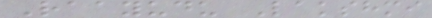Raayudu Lakshmi
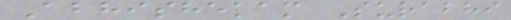Abhishekam Surabhi
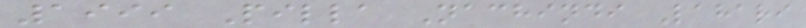1999 Pilla Nachindi Lahari
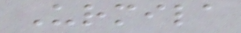Urmila
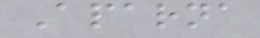Aparna
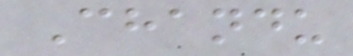Chandu
